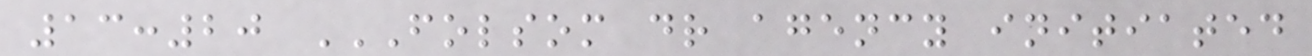13:20 FOLSOM DR AGENCY INITIATED
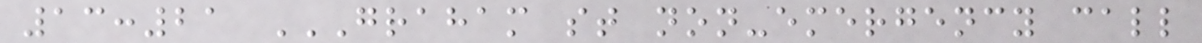13:21 GRAHAM ST NON-EMERGENCY CALL
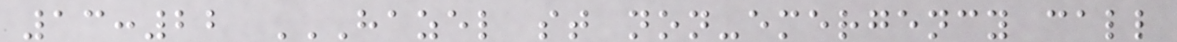13:22 HAZEL ST NON-EMERGENCY CALL
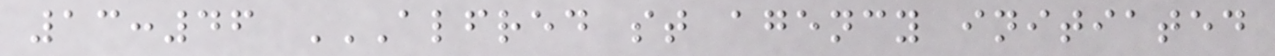13:46 ALFRED ST AGENCY INITIATED
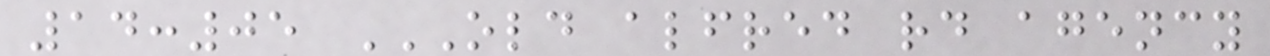14:05 OLD ALFRED RD AGENCY
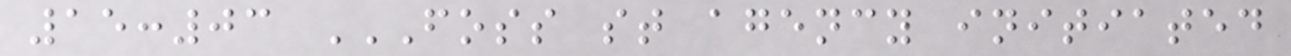15:03 FOSS ST AGENCY INITIATED
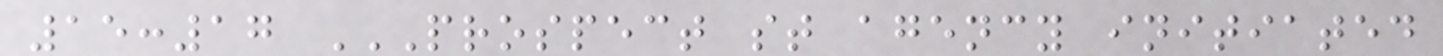15:17 PROSPECT ST AGENCY INITIATED
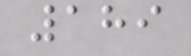189
